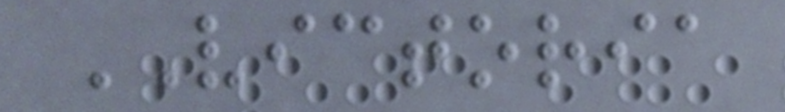VICTORIA
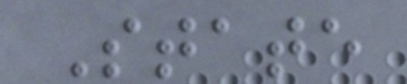State
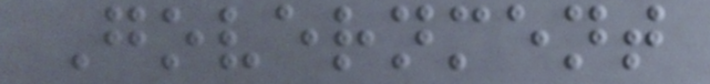Government
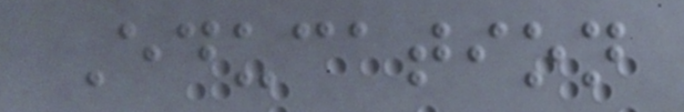Education
